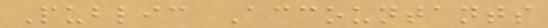Public Accountants
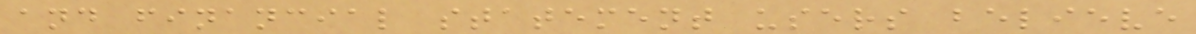and financial statement users believe
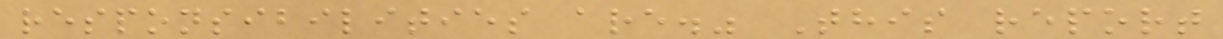responsibilities are." This report
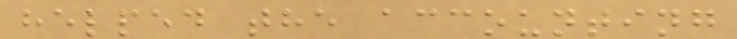helped the accounting
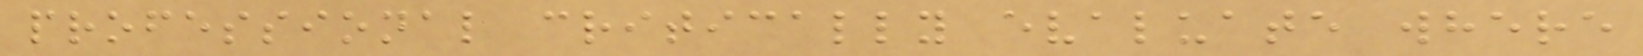professional critically evaluate where
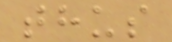thus
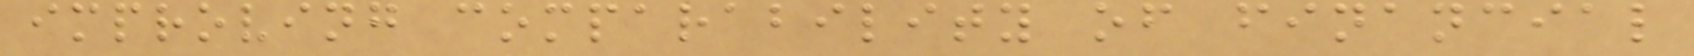improving comparability of financial
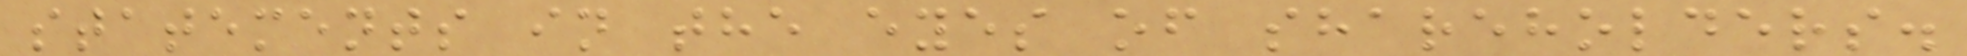statements in the eyes of shareholders.
